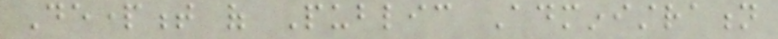Department of Public Administration
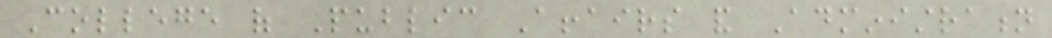College of Public Affairs and Administration
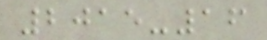2015-16
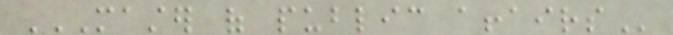MASTER OF PUBLIC AFFAIRS
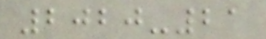2020-21
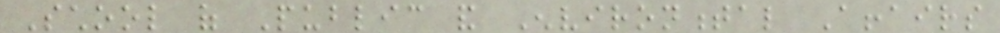School of Public and Environmental Affairs
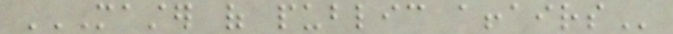MASTER OF PUBLIC AFFAIRS
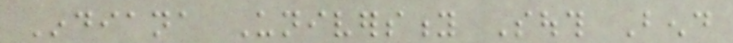Indiana University South Bend
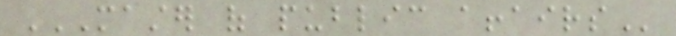MASTER OF PUBLIC AFFAIRS
